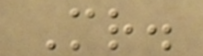Mr.
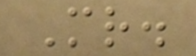Mr.
